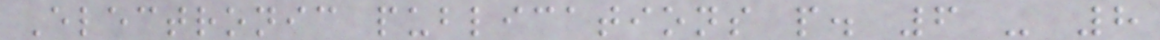Electronic publications p. 6 - 8
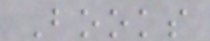Books
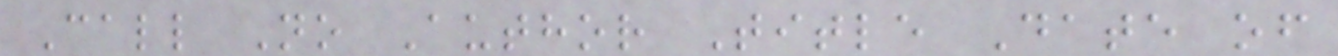Call No Author Title Date of
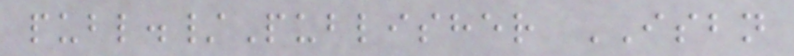publ./Publisher ISBN
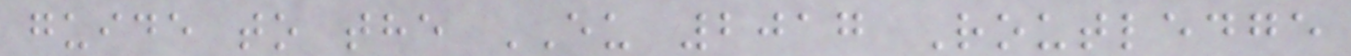guide to the EU 2017 Routledge
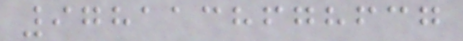9781138678637
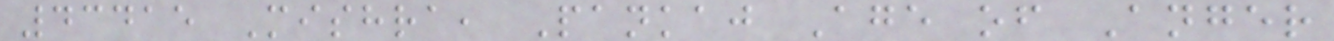43415 Mishra, Pankaj Age of Anger
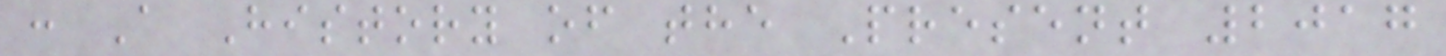: A History of the Present 2017
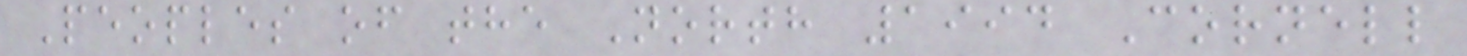Peoples of the North 1994 Cornell
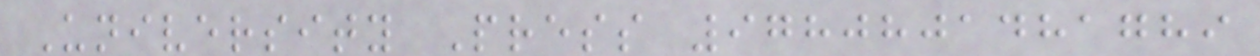University Press 9780801481789
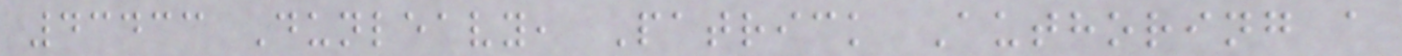43433 Dunleavy, Patrick Authoring a
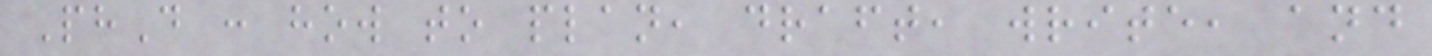PhD : how to plan, draft, write, and
